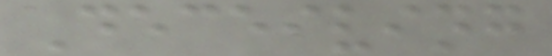Deceiving
